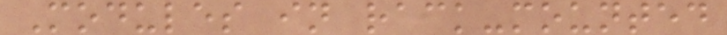Modules in rack-mounted
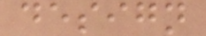design
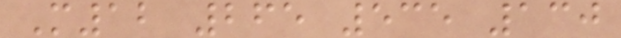M12 265 535 130
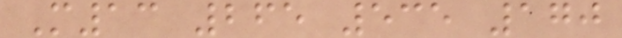M13 265 535 170
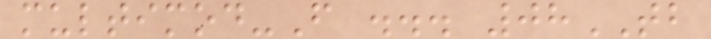multimod-F ... 08TB
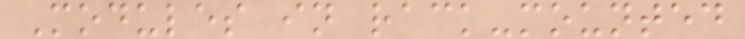Modules in rack-mounted
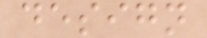design
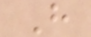H
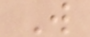W
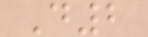D2
